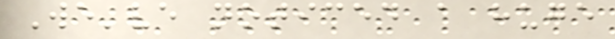We've noticed a huge
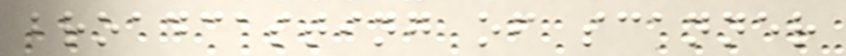broadcasting of scanner
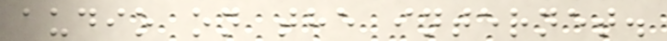audio on the internet.
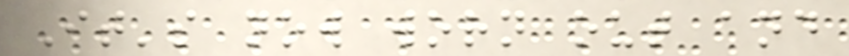It's now worn out and
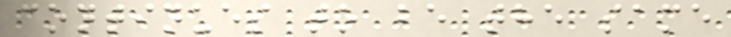continues to be the same
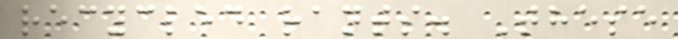recycled rants. These
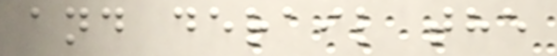and derail the
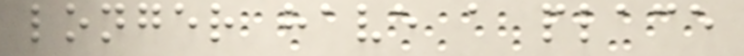longer have a place
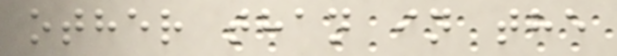other than in the
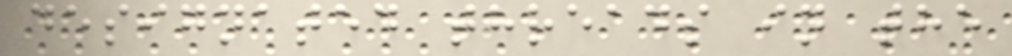designated threads in the
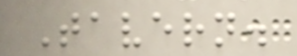Tavern.
